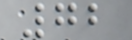72
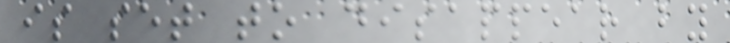is set to disappear by
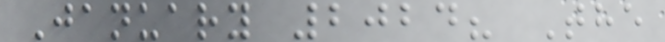January 2024? The
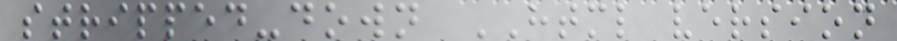stripped-down HTML version
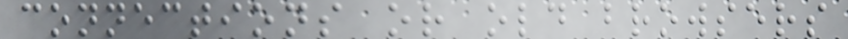connections or old browsers
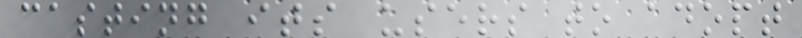casting its users to adopt
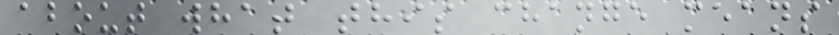about what this change means
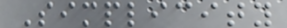Simplicity
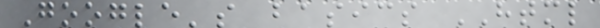Google's basics HTML
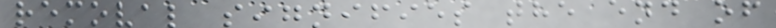removal signifies the end of
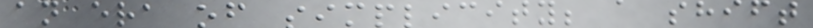an era of simplicity; a shift
